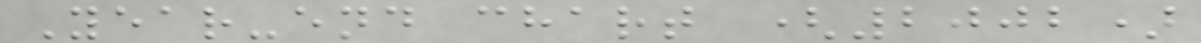Year-end chart (2002)
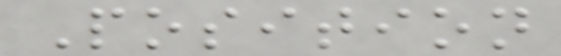Position
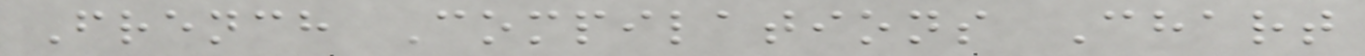French Compilations Chart
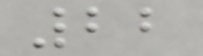22
